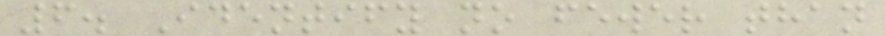6. Identify no fewer than
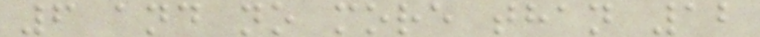6 and no more than 12
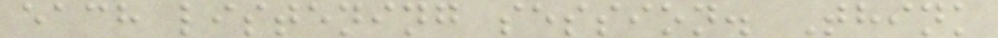each listening session. Think
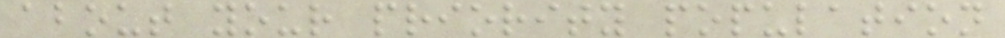about your priority population
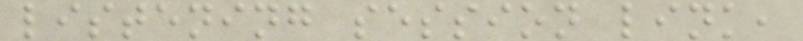listening session link,
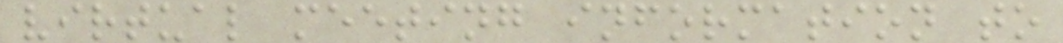virtual meeting information to
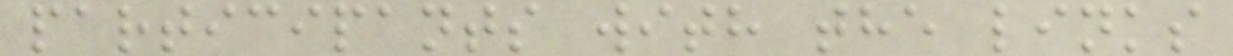participants with the links
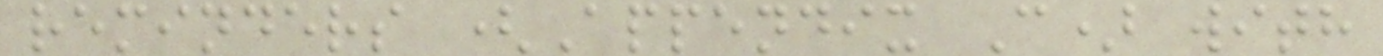reminders (Appendix C) with
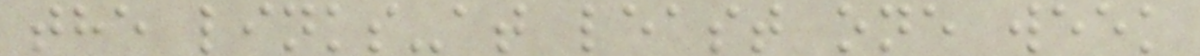the links-at least one week
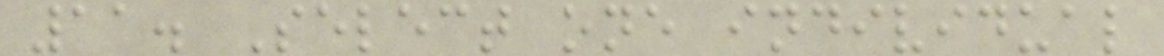11. Select one individual
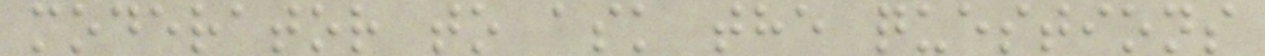moderator to ask the questions
